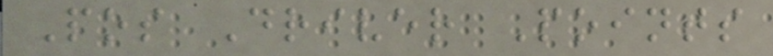Pos Driver Points
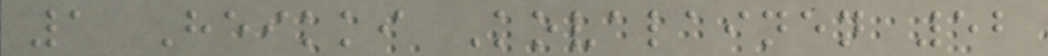1 Heikki Kovalainen 52
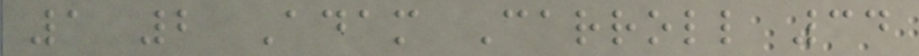1 2 Adam Carroll 34
